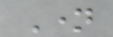Name
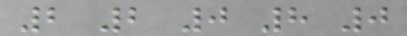2 2 0 8 0
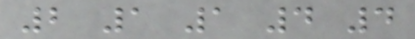2 1 1 4 4
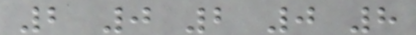2 0 2 0 8
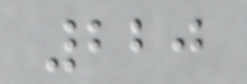220
